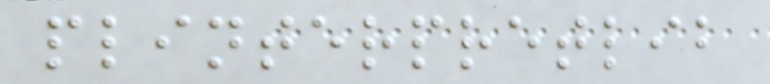plinterpretlib
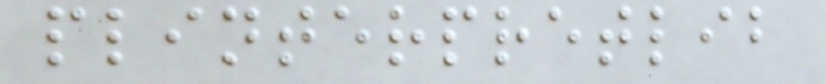plinterpretlib
